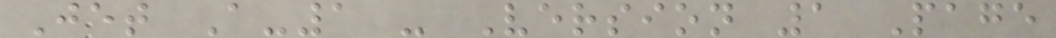Jet A-1 - Version 1 Page
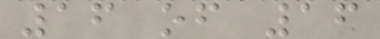16 of 16
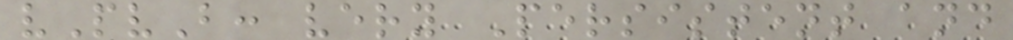vPvB: very Persistent and
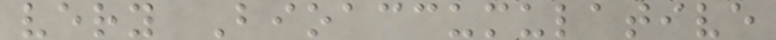very Bioaccumulative
